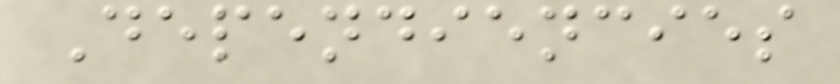Dependiencies
